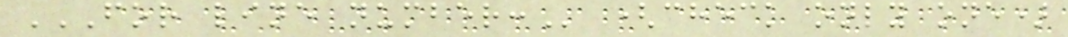FOR LINE NUMBER: (check only one)
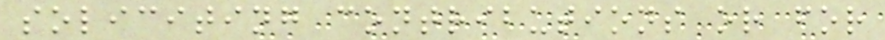soliciting contributions or for
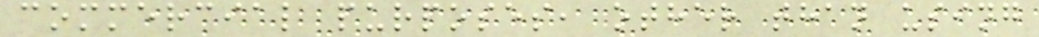commercial purposes, other than using
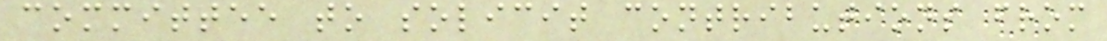committee to solicit contributions from
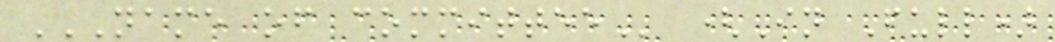NAME OF COMMITTEE (In Full)
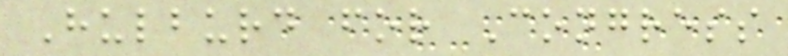Hulburd for Congress
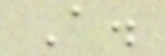A.
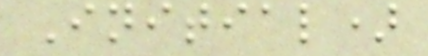Initial)
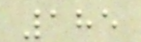185
